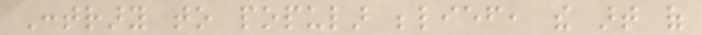Contrary to popular belief, the art of
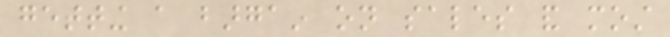getting a bargain on sales and most
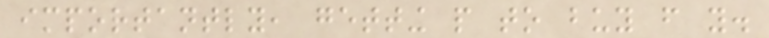importantly, getting people to buy from you.
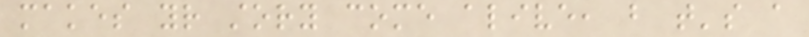makes your story come alive, but that's a
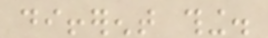different thing.
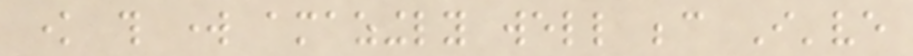know this work amazingly well because I've
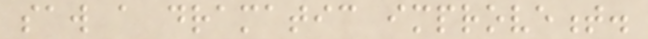saw a dramatic improvement.
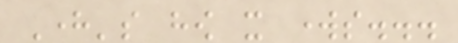Here's how it works...
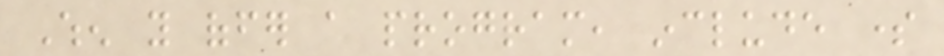When you offer a program, include some
